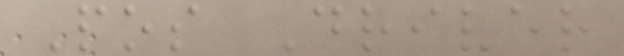Pos Driver
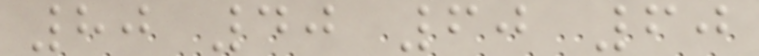80 40 60 60
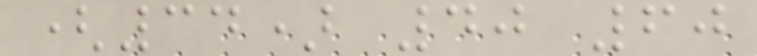(34) 40 60
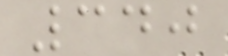340
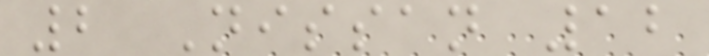2 Nissan 12
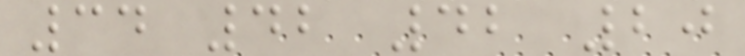34 42 42 20
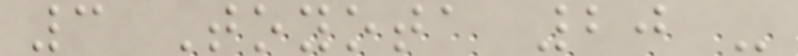3 Toyota 20 -
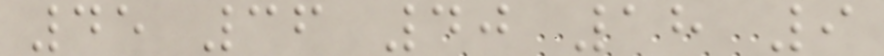45 36 40 18 9
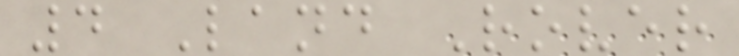4 Land Rover
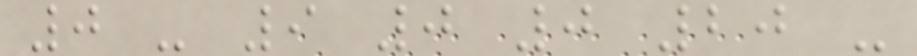0 - 9 0 0 20 -
